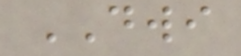DWI
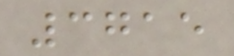3715
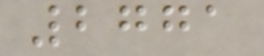2771
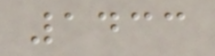1433
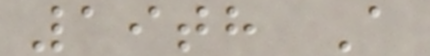19th A
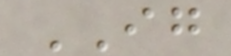IG
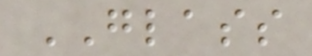GLASS
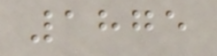1875
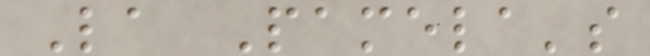La Pamela's
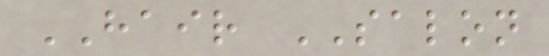HAIR SALON
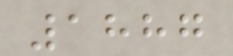1887
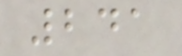241
